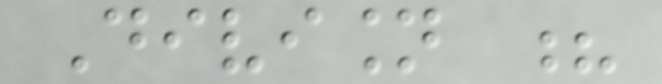Division ?
